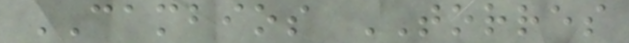CAMBIOS TORRES
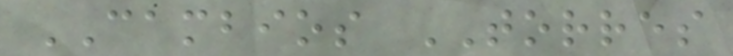CAMBIOS TORRES
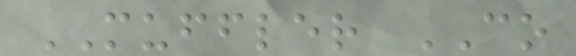MUFFLER CO
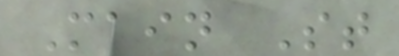Main St
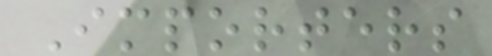Importers
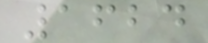1624
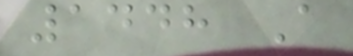1448 A
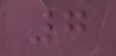7
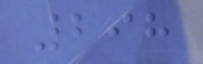298
